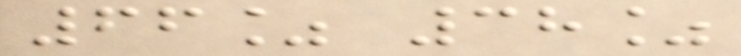66% 38%
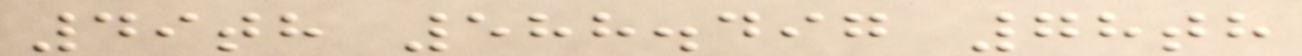49th 588.497 78th
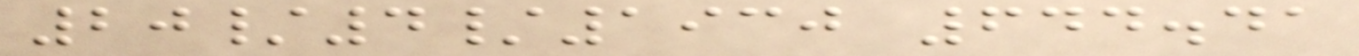20/4/1930 644.41
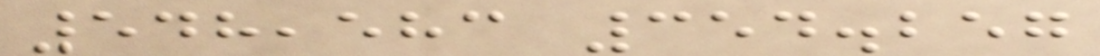548,583 354.257
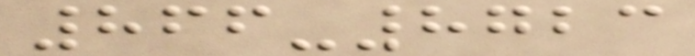866-8723
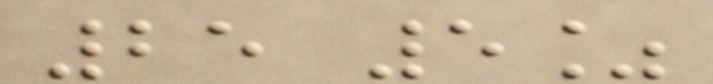25 5%
